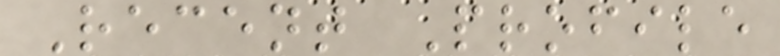Recent Profile
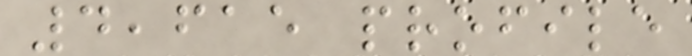4,615 profile
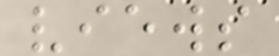views
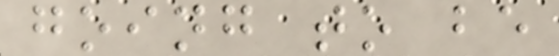going to be
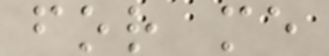for me
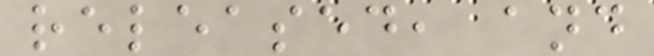released, and
